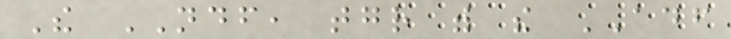The NDF, together with the ADF
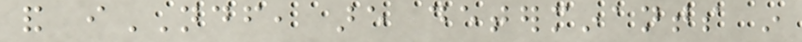and iNDF, are determinants in
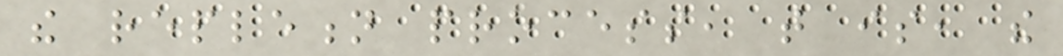the repletion process, that is, the
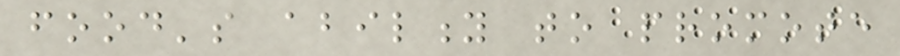food's ability to promote
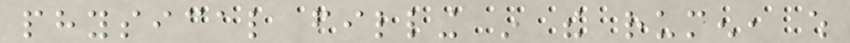physical filling in the rumen, which
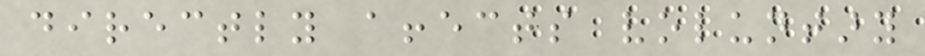directly affects voluntary
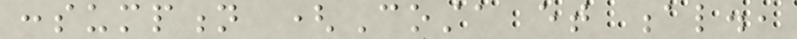consumption (Costa et al.,
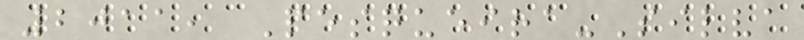2011, Pesqueira-Silva
